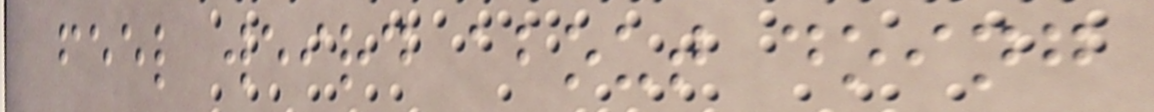feel weird about doing
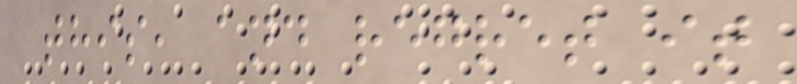this, and regret it
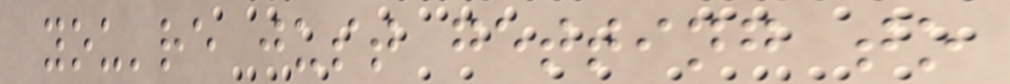you're just getting to
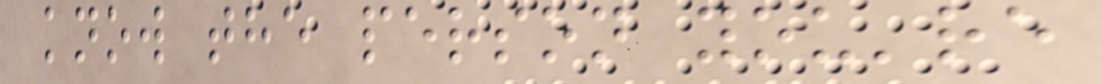know the person you're
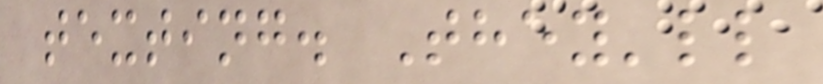texting. They'll
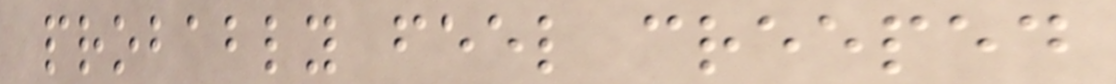probably feel creeped
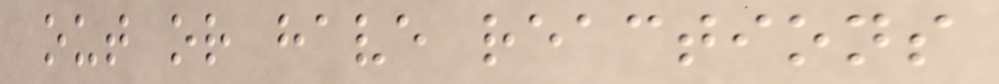out or have reactions
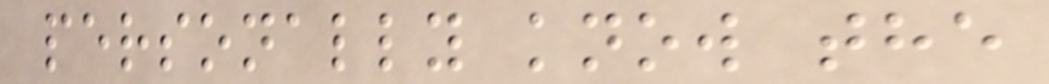personally know the
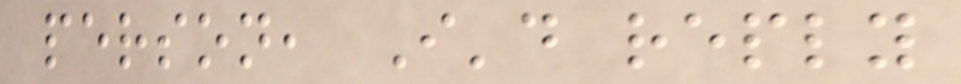person, I'd reply
